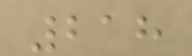218
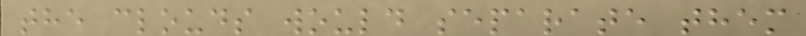the clouds would separate them
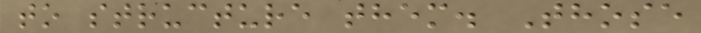to structure them. Those
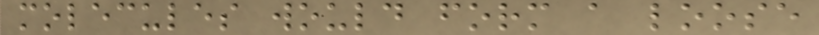molecules would form a loose
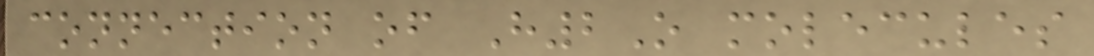connection of H2O molecules
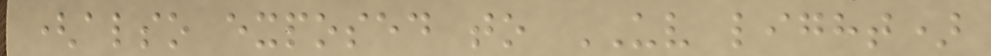(also exposed to UV light)
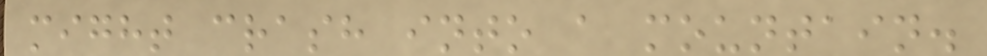might crash into a mountain.
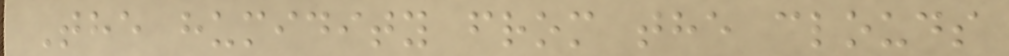The humidity from the clouds
